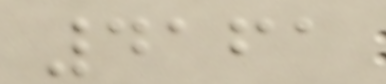4161
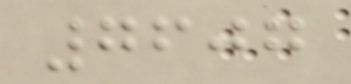7607
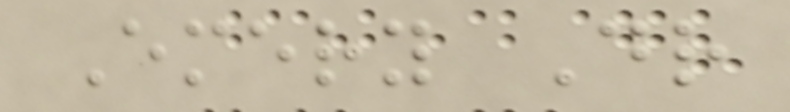Emery Dr
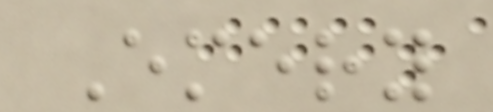Emery
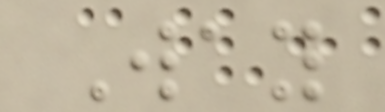Way
